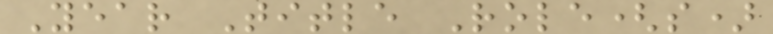Year Title Role(s)
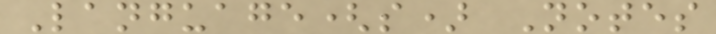Language(s) Notes
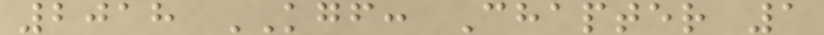2018 KGF: Chapter 1
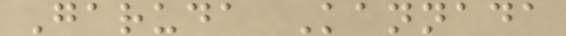Garuda Kannada
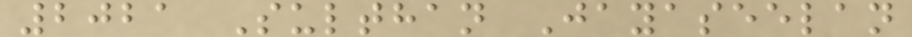2021 Sulthan Jayaseelan
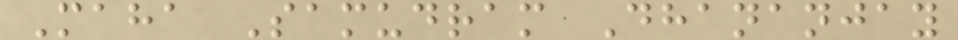Maha Samudram Dhananjay
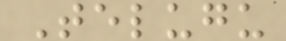Telugu
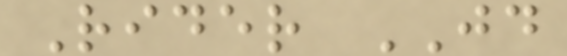Rider JD
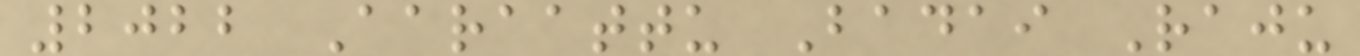2022 Aaraattu Badai Raju
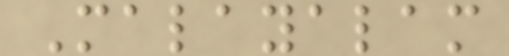Malayalam
